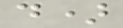d)
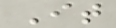It
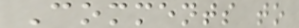Comments to
